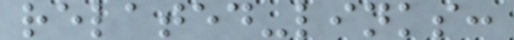related-links:
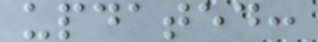updated:
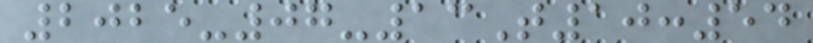2025-07-13T10:54
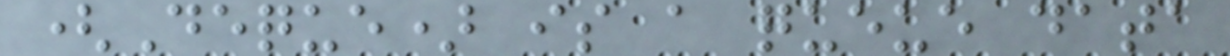(Deque) is a queue data
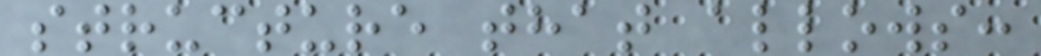structure that allows:
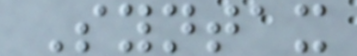Syntax
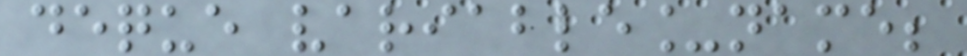deque variable_name;
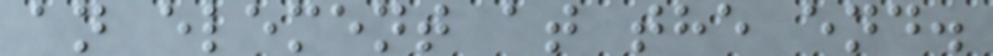an element at the end.
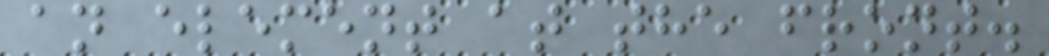an element at the front.
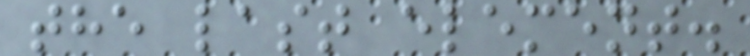the last element.
